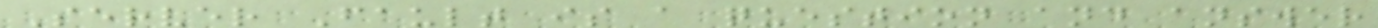Server Fault is a question and answer
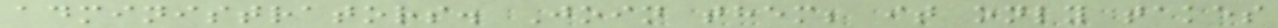administrators. Join them; it only takes
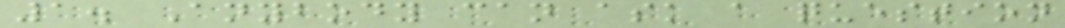1. Anybody can ask a question
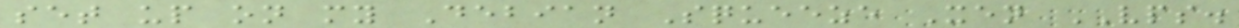set up on my Debian Squeeze Xen VPS.
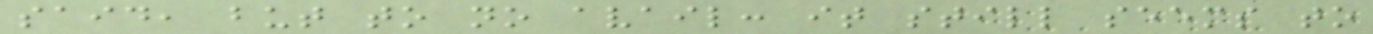said, but to no avail: it still seems to
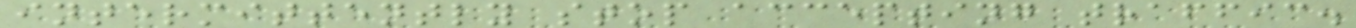intermittently stop accepting traffic.
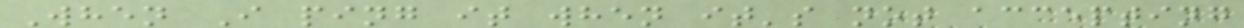When I ping it when it's not accepting
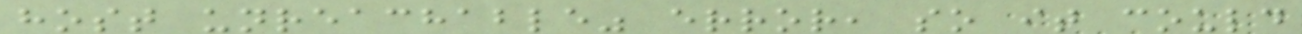host unreachable" error, so it could
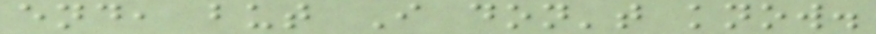end, but I don't know.
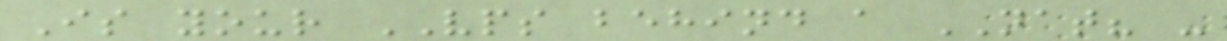Is your VPS behind a NAT? -
